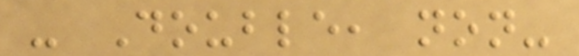- Double, non-
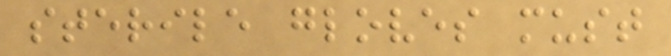sterile gloves must
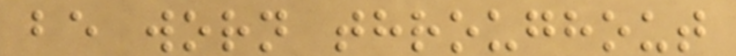be worn throughout
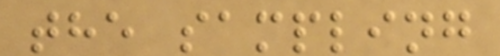the sampling
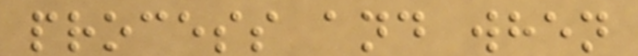process and when
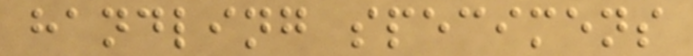handling specimens
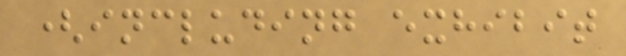(including exhibit
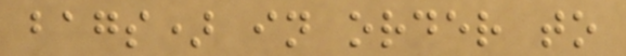bags) in order to
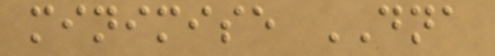minimise DNA
